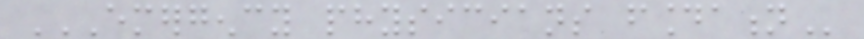EMERGENCY PHYSICIANS FOUNDATION
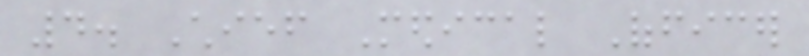4. Chief Medical Officer
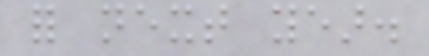for next year.
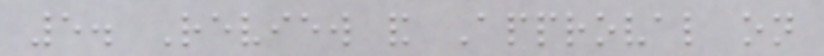5. Review and Approval on
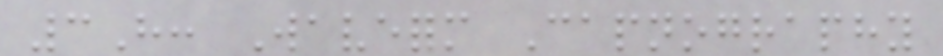3H: Waveform Capnography
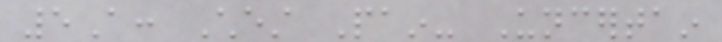5A: Chest Pain- Uncertain
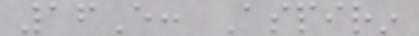16E: Aspirin
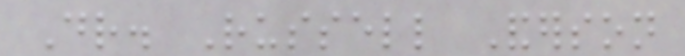Dr. Russell Anderson
